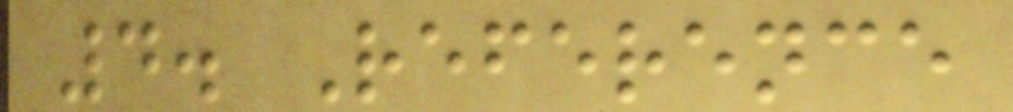4. Reference
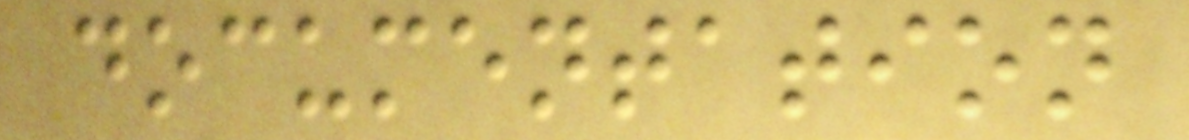documentation
